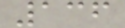136
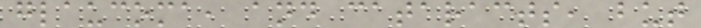glaucoma, and cataracts, but
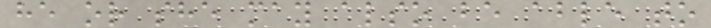he or she may also be able to
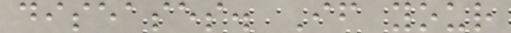diseases. If your
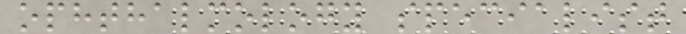ophthalmology specialist
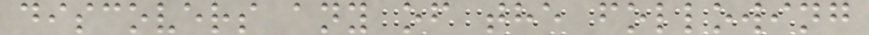discovers any of the following
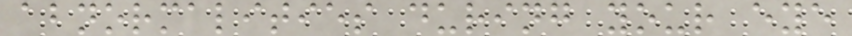abnormalities during your eye
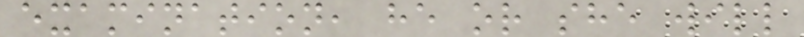examination, he or she will
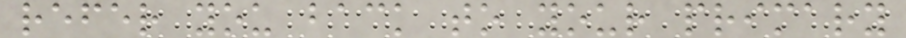refer you back to your primary
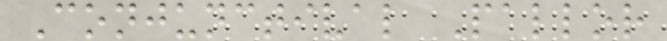Conjunctival Pallor
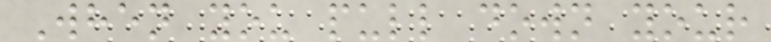When you pull down your
